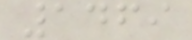1469
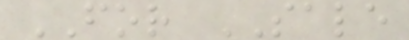FOR SALE
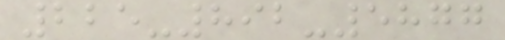225-892-5877
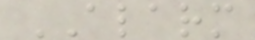ALARM
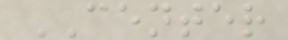CENTER
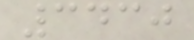3430
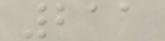211
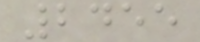2455
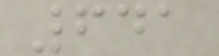641
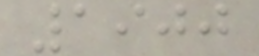1900
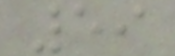59
